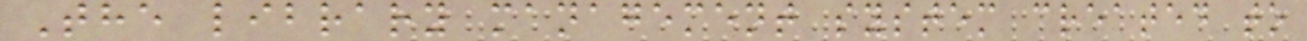The library management system created to
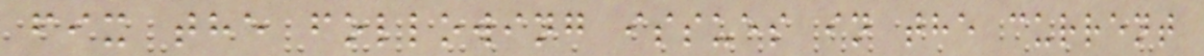fix the following issues in the current
